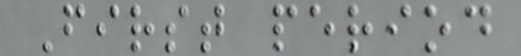First period
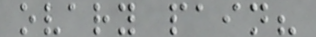ovary pain?
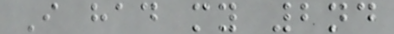I had my 2nd
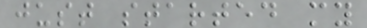just started my
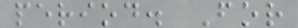period. For
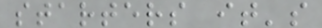starters it's
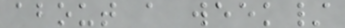about a week/
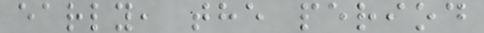early, the period
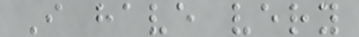I have very
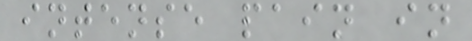intense pain in
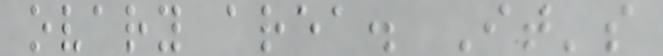ovary area. It's
